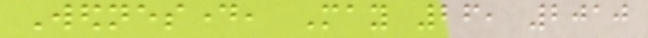Wednesday, May 26, 2010
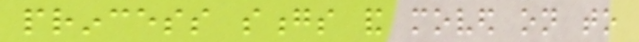princess songs and moved on to
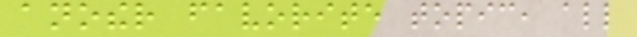another favorite topic, all
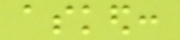asked:
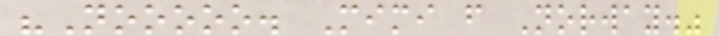"Nooooo. Mimi from Norway."
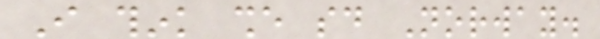I think she said Norway.
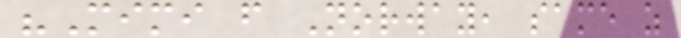"Mimi from Norway, same as
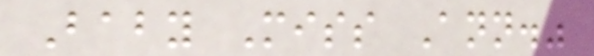Baby Miss Ann."
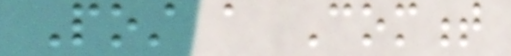Post a Comment
